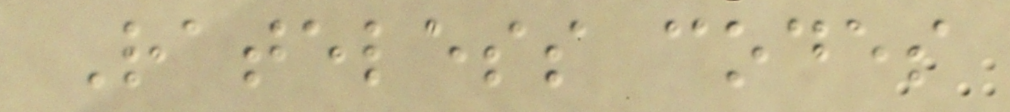Rateless codes
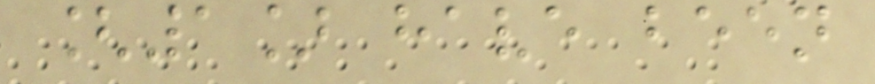[1] have been
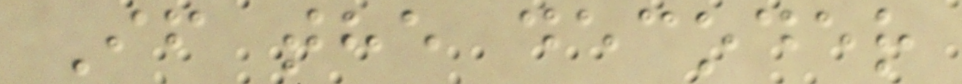If the decoder
